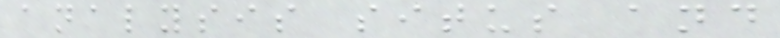analysis situs and
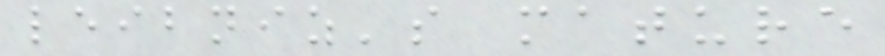leibniz's mature
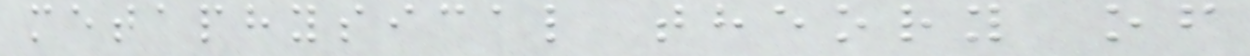metaphysical theory of
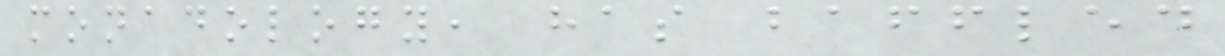monadology, has baffled
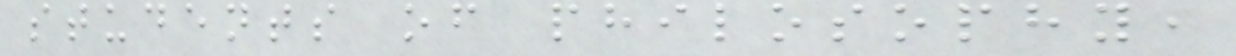students of philosophy,
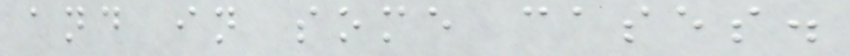and in some cases.
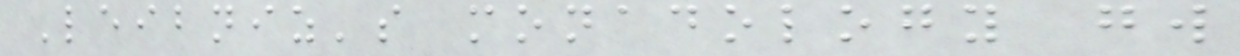Leibniz's monadology gw
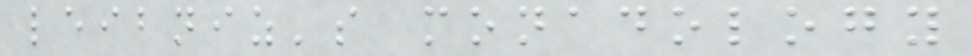leibniz's monadology
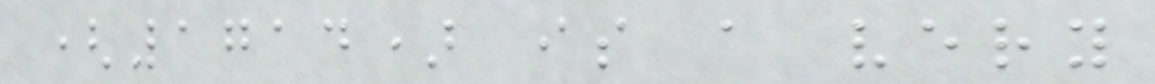(1714) is a very
